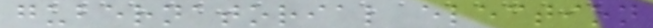gubernatorial election
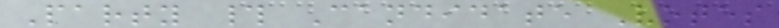Party # Candidate Votes
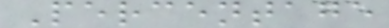Percentage
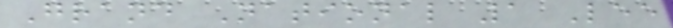Grand National 1 Lee
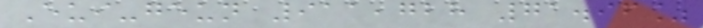Eui-geun 911,728 71.96%
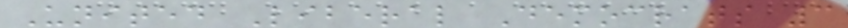United Liberal Democrats 3
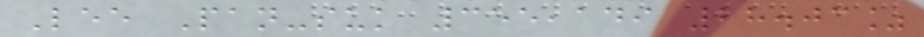Lee Pan-suk 355,149 28.03%
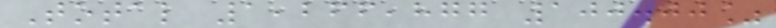Total 1,266,877 100.00%
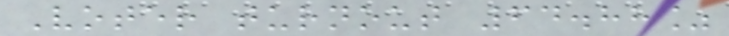Voter turnout 64.88%
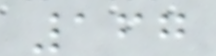167
